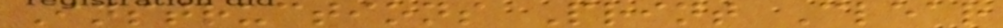Instructions Print Clear
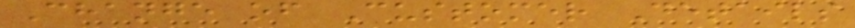Change of Customer Details
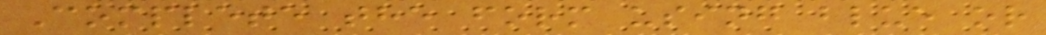Complete the form using blue or
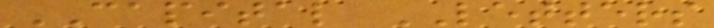CAPITAL LETTERS
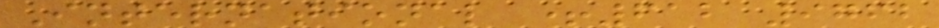International +612 9762
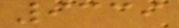9339
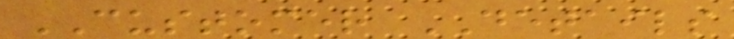CUSTOMER DETAILS
